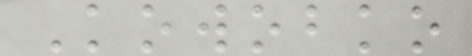Kowobko
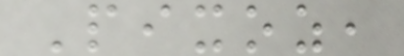Pixoz,
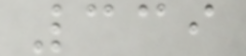339
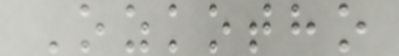Ozkotho
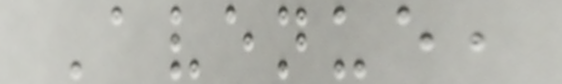Avenue,
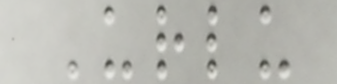Urlu
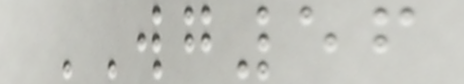WG56
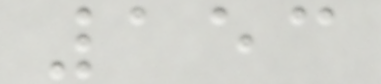153
